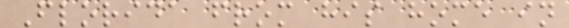Florida from his home in
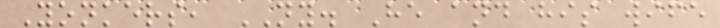Yonkers, NY. He and his wife
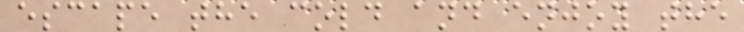escape the cold and enjoy the
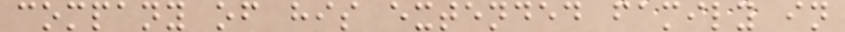company of his extended family in
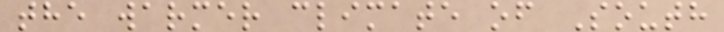the warmer climate of South
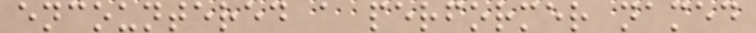encountered a performer named
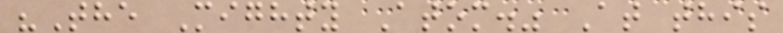"The Mighty Atom." At this
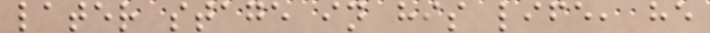later stage in his life, he
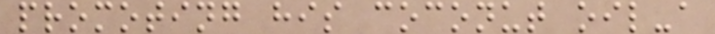promoting his coconut oil-a
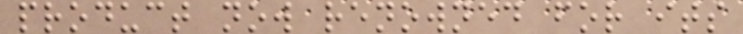product now renowned for its
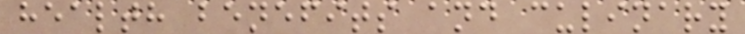health benefits and culinary
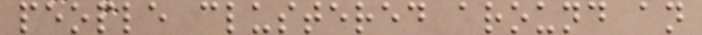people clustered around an
